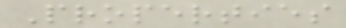Properties
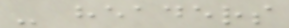- headers
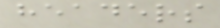headers
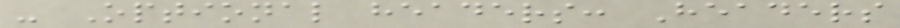- Optional headers: Headers
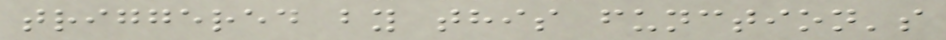triggered by this function's
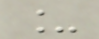_
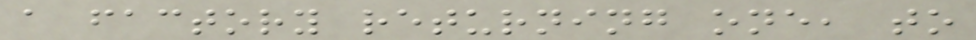a factory returning one, to
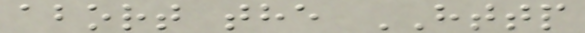abort the HTTP
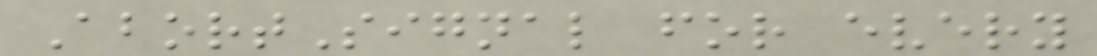AbortSignal for every
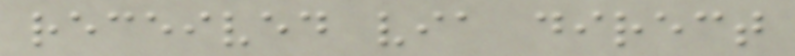received via direct
